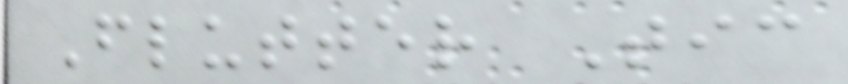Flutter Tic
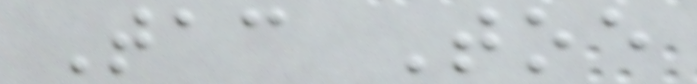Tac Toe
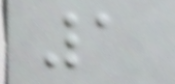1
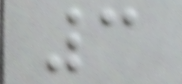3
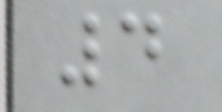4
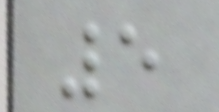5
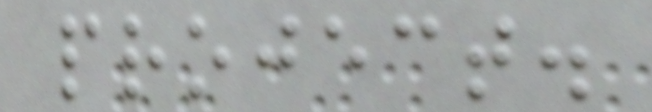project.
